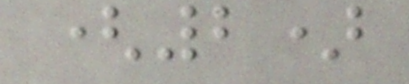(2)
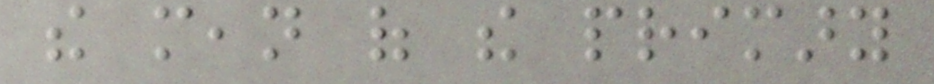the mean of the primary
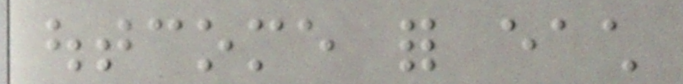outcome for each
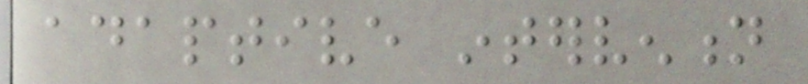adaptive intervention
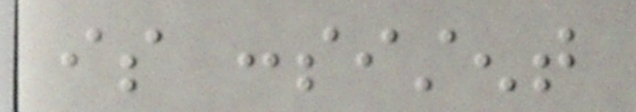is consistent
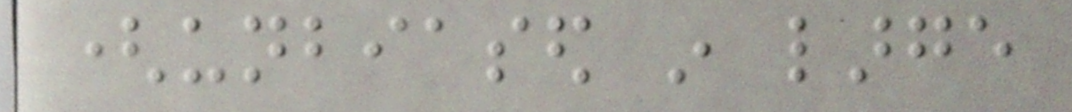(unbiased in large
